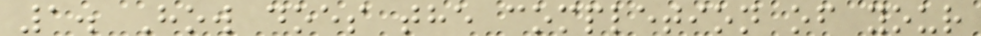1. How does the completion of your
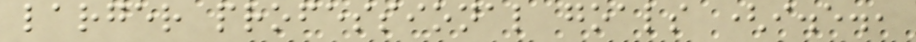larger professional goals (i.e.,
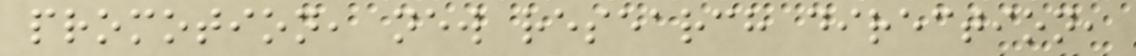promotion, new research direction,
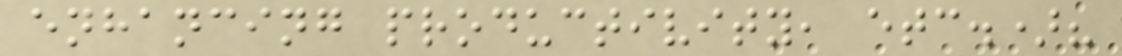enhancing productivity, etc.)?
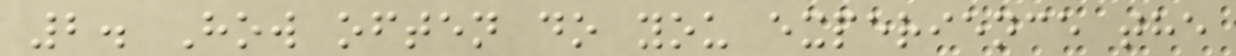2. How often do you experience the
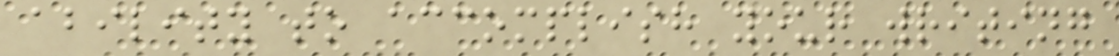ability to accomplish your writing
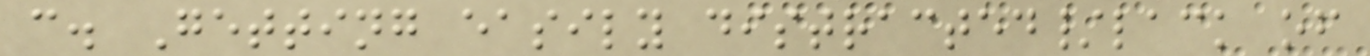c. Getting easily distracted/lack of
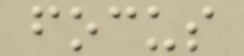focus
